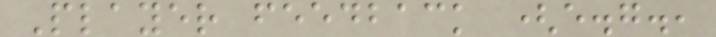Player feedback (e.g.,
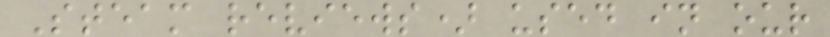Steam reviews) used in our
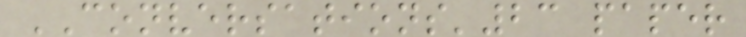CONVERSATIONS'23 paper
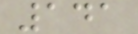141
